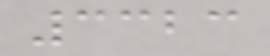3323
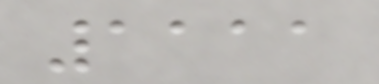1111
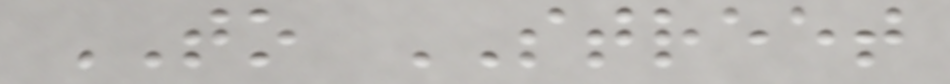TO STREET
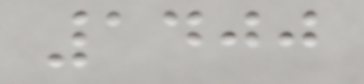1400
